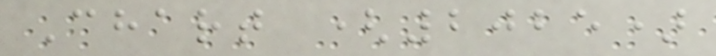Chart (2025)
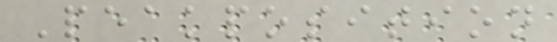Peakposition
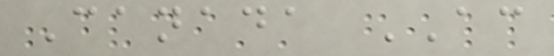Canada AC
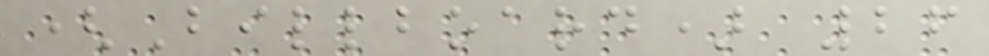(Billboard) 26
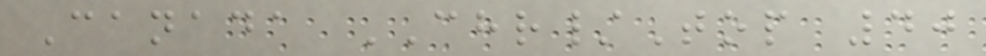Canada CHR/Top 40
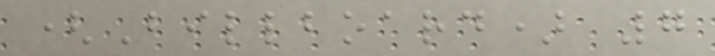(Billboard) 7
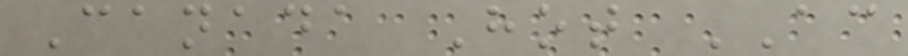Canada Hot AC
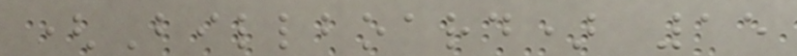(Billboard) 15
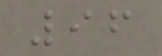96
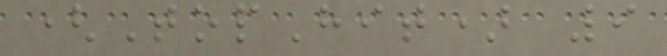(TopHit) 9
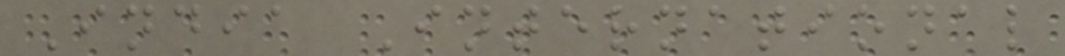India International
